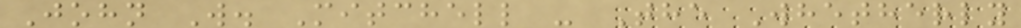John W. Mitchell - The Whetherly
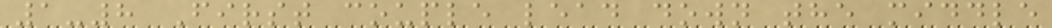1-8 First couple lead down the middle
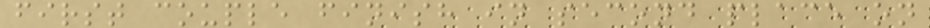first couple finish in second place on
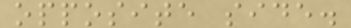opposite side.
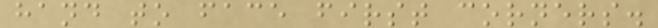hand to face first corners.
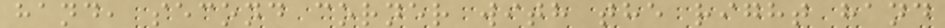hand, second corner with the right hand
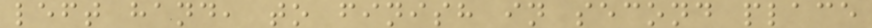left hand, to finish in second place
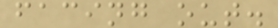facing out.
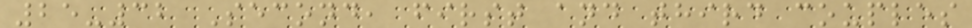25-32 Second, first and third couples
